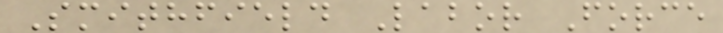Smithfield Labor Force
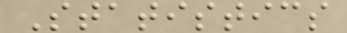Statistics
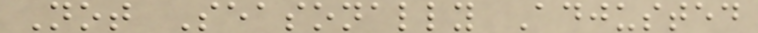Not Seasonally Adjusted
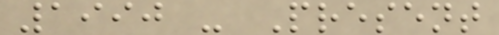1990 - Present
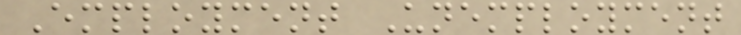Employment Unemployment
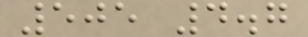505 4.7
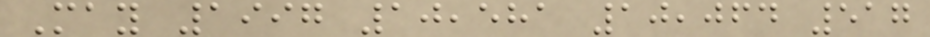May 1997 10,581 10,064 517
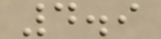4.9
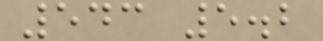543 5.2
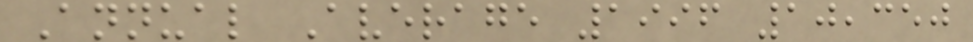Annual Average 1996 10,350
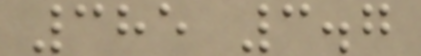385 3.7
